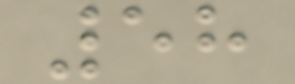58
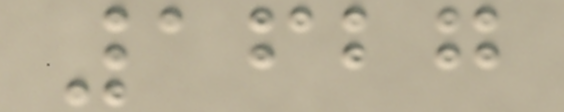1627
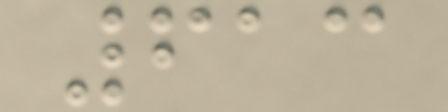613
